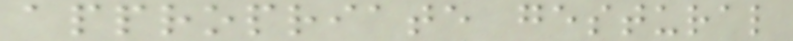appropriate gestural
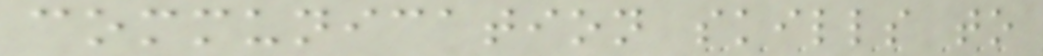communication skills to
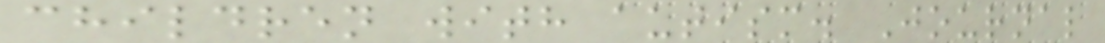children with autism. Journal
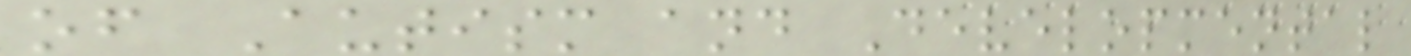of Autism and Developmental
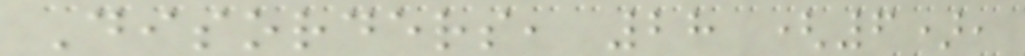Disorders, 28 (6),
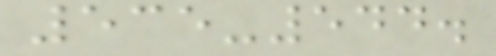535-544.
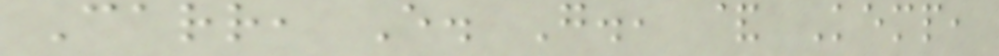Carr, E. G., & Kemp,
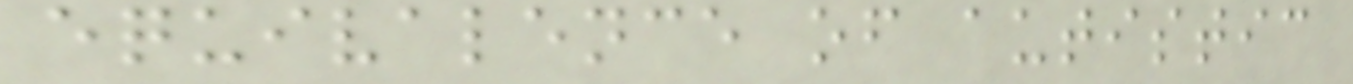equivalence of autistic
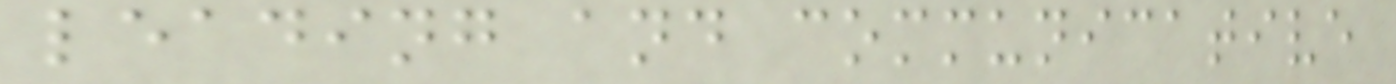leading and communicative
